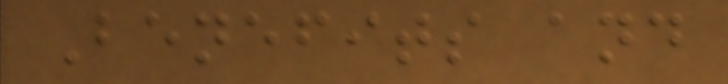Benefits and
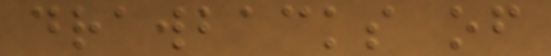drawbacks of
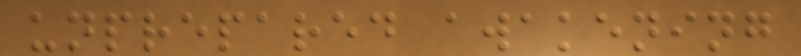unprepared awakening
